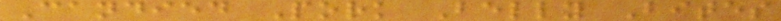Candied Pork Belly Bites
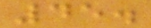45.
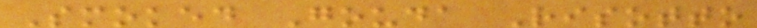Smoked Gouda Risotto
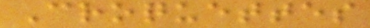Croquettes
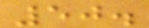50.
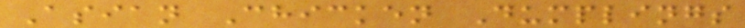Asian Chicken Dumplings
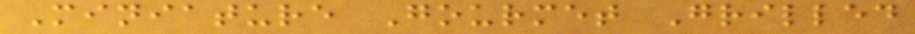Miniature Gourmet Grilled
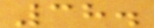38.
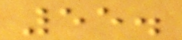55.
